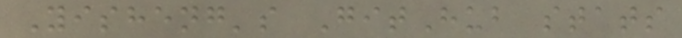Yisheng's GitHub stats
